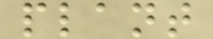plant
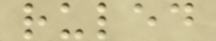ruled
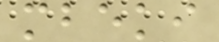mbeki
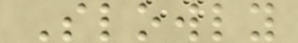Slowly
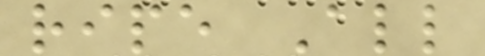ripe All
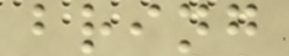bring
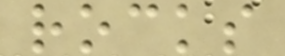rocks
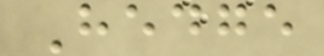Hedge
